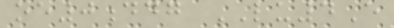oe0ddg LU4E
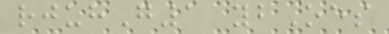rjuhG1 ybOes
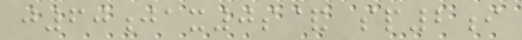j60jax0s& sp2i
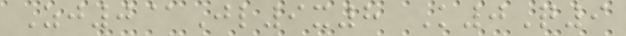Zj0@Jl9x8 K0Q9
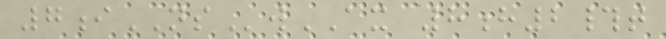7iNSwAX 8h2#t
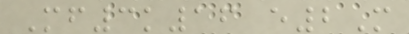Mf3k16 e2M
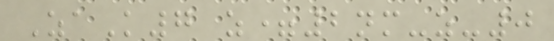ZaK7 z=2nm-z-0
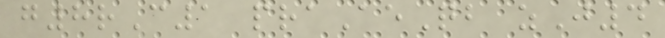g8rC1 praAeQb zJ4
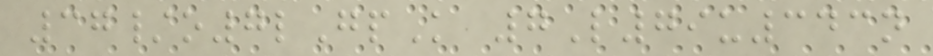37/o7lGpK 7L79u343n
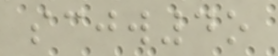scjw4o
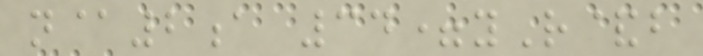n@2a 34=yR&b
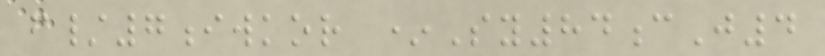f/7iwkor *Sy84cJ4
